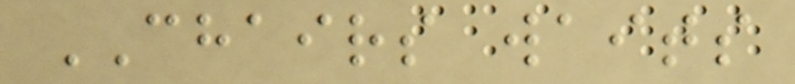CHAIRS waits
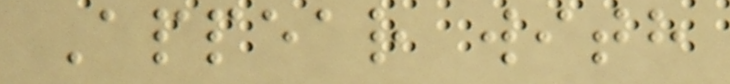Appear with
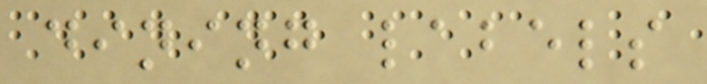dining labels
